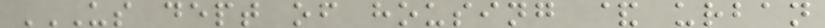US DEPT OF HOUSING & URBAN
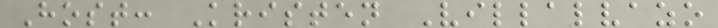Host: Kristen Villalvazo
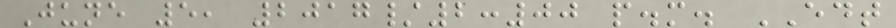June 5, 2017/2:00 p.m. EDT
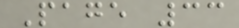Page 33
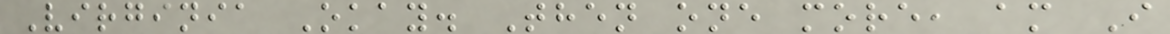Virginia Okay. Then one more, am I
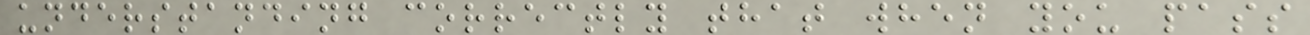understanding correctly that when you pass
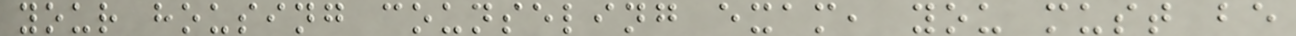your housing counseling exam, you must be
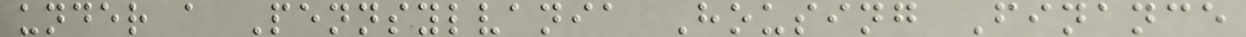under a Pennsylvania Housing Finance
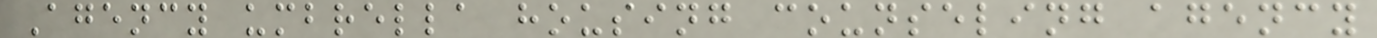Agency umbrella housing counseling agency
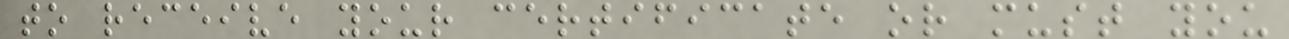to receive your certificate or must you
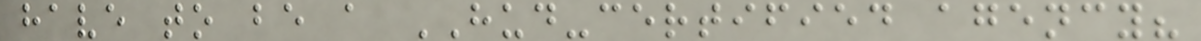have to be a HUD-certified agency?
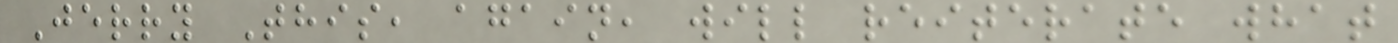Jerry This, again, will reiterate what
